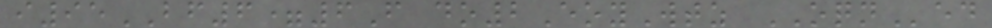i95BF6=6F do2EoyWtz OQNed
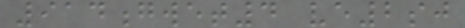914gwet4 ve2sj
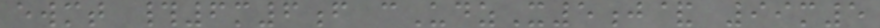ewmt #6m6f cUdzX5j& 99m5
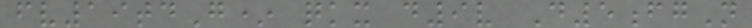fv19tdG* qkx d9v D5fgN
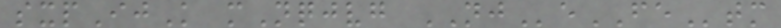sxpIjK mNqjvg NJeFEtm
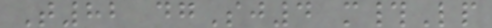T82 dgSj4 m#Lp
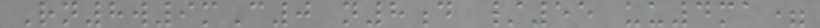Rn8w9mC0 n8d /55 uu4ma=
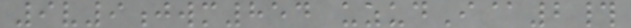9v9jwm854 uzudI@2#
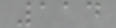114
